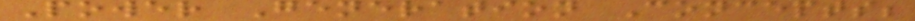Power Generation Concepts;
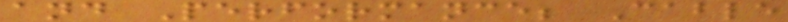and Performance; Cable
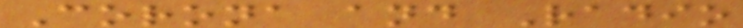Corona and Radio
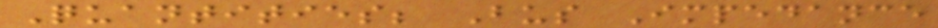Quantities; Bus Impedance
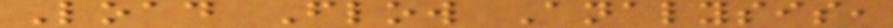Load Flow Analysis,
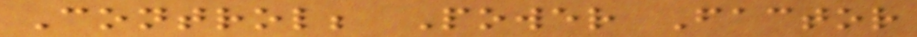Control; Power Factor
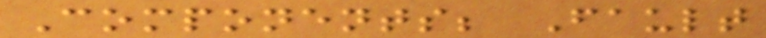Components; Fault
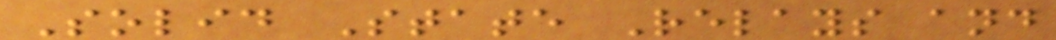Solid State Relays and
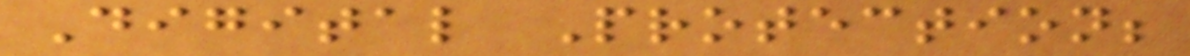Digital Protection;
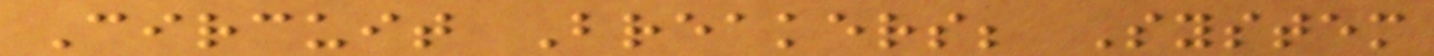Circuit Breakers; System
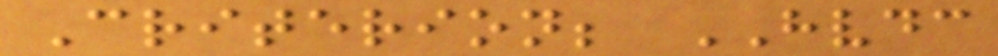Criterion; HVDC
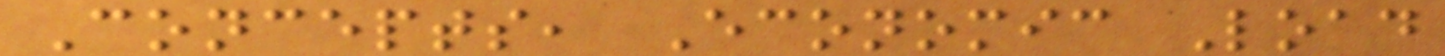Concepts, Economic Load
